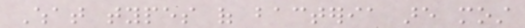What types of bacteria are most
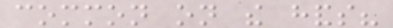common on the hands?
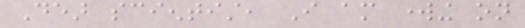Dear scientist, I am working on
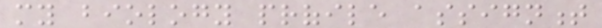my biology profile assignment
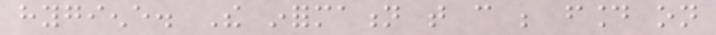hygiene. The information that can be found on
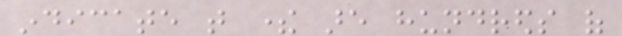indicate that there are hundreds of
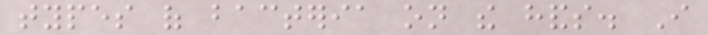types of bacteria on the hands. I
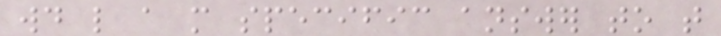would like a more specific answer to that
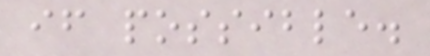if possible.
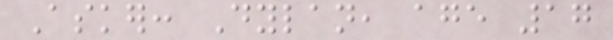Asker: Dylan, age 17
